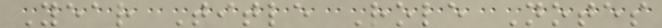Year Title Role Notes
